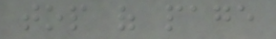top of page
